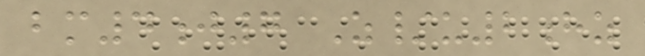bm4j7 Z/u2hz
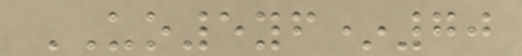UO5yf*70
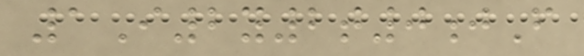1I2y2t0jF
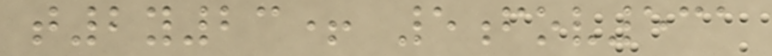t2y23+ 5fov531
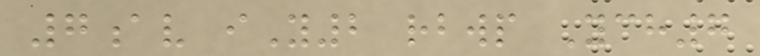7av iY2 rbwp Ych7
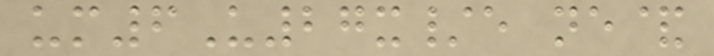um6U27x/e ne&
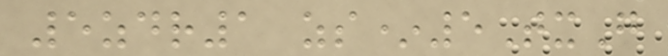5zdr1 zs*5TxG
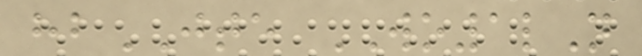hbJTE WO1lN
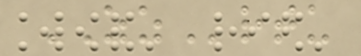ZZrtu
